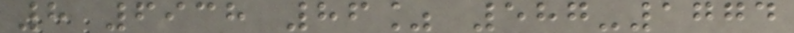8 6938 86% 587-1774
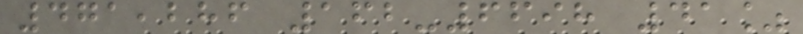471,286 162-6698 41%
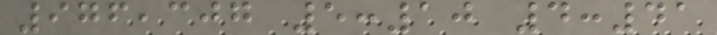976,307 5:10 4:41
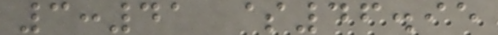3:41 $46.95
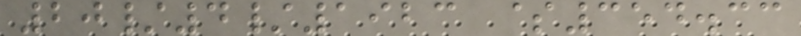20/4/1923 $354.33
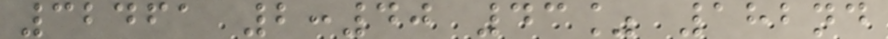32461 2:40 43% 182nd
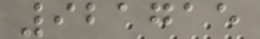921715
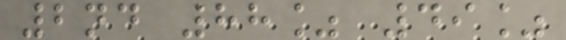2nd 88% 49%
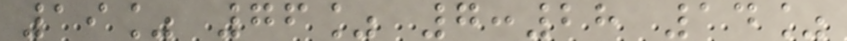19% 76% 7:28 14%
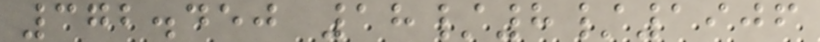372.450 18/8/1906
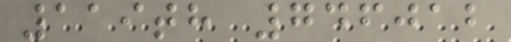119th 746012
